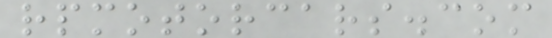rpmotorcars.com
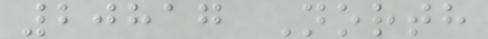20817 North
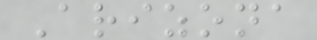Arizona
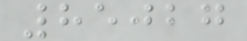85027
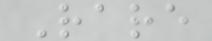Rare
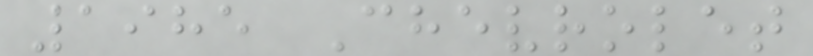1985 Chevrolet
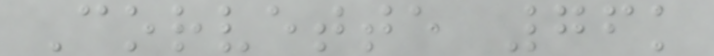Corvette 76k
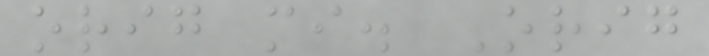orig mi. Orig
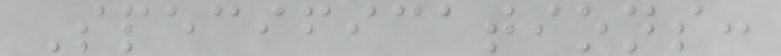Specifications:
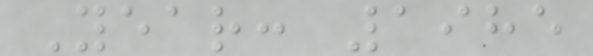Year: 1985
